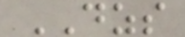DZS
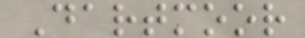Dartmoor
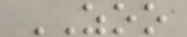ZOO
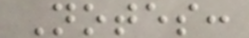Notes:
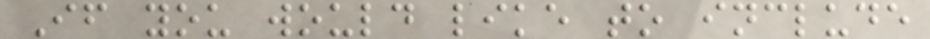If you would like to include
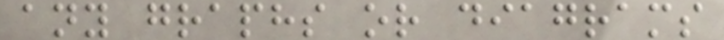any graphs or diagrams
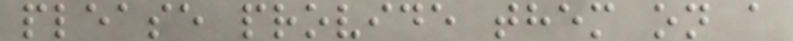please provide them on a
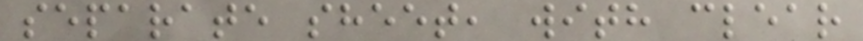separate sheet, with clear
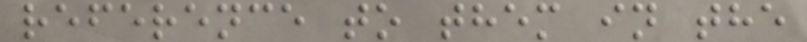reference to them in the
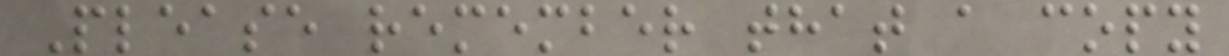Please remember that a copy
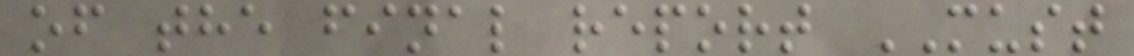of the final report MUST
